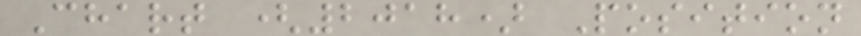Chart (2018) Position
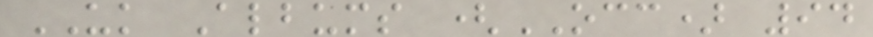UK Albums (OCC) 94
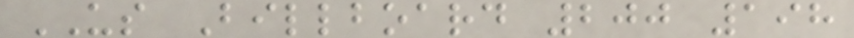US Billboard 200 198
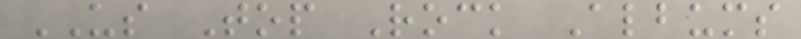US Top Rock Albums
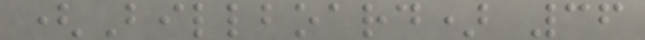(Billboard) 36
